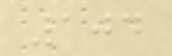104
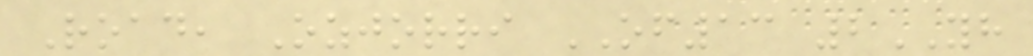Road, Ozjorri OF13 2YH
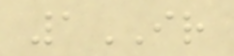1IR
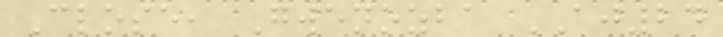Close, Gwenozba AJ24
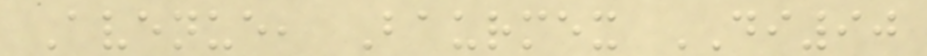Avenue, Baurmex DI90
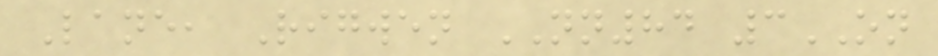Lane, Rigwen NN84 3ON
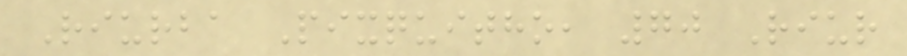Riurba Pixquitho, 70 Riur
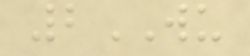2WU
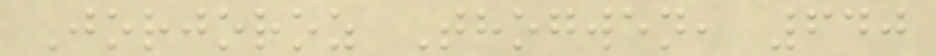Jorjoroz Thogwen, 640
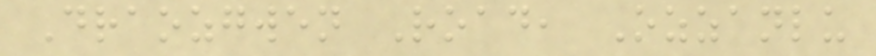Draozgwen Road, Ozzanlu
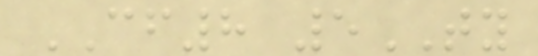CF8 5TY
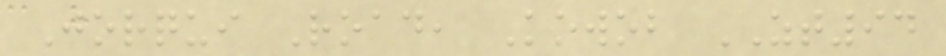Jorqui Road, Kowob ZT94
